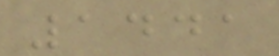1441
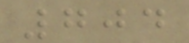704
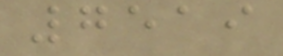7519
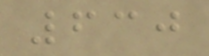630
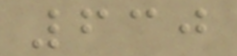630
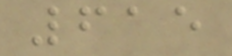615
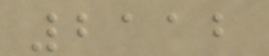2112
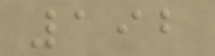192
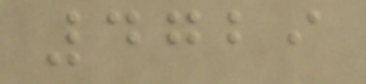4729
